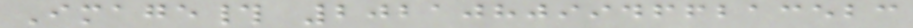Image# 202108099466213523
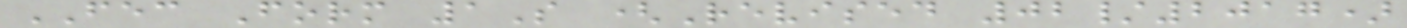FEC Form 1S (Revised 02/2017)
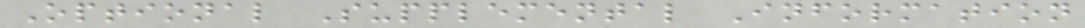Optional Supplemental Information
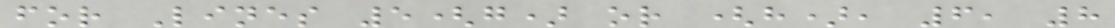for Lines 5(g) or (h), 6, 8
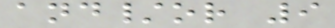and/or 9
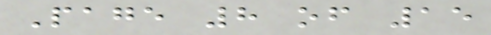Page 8 of 15
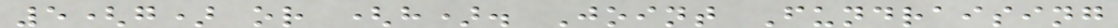5(g) or (h). Joint Fundraising
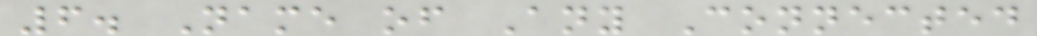6. Name of Any Connected
